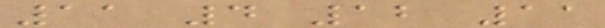11 4 12 11
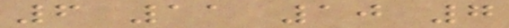6 11 10 7
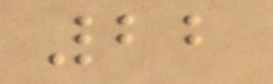22
